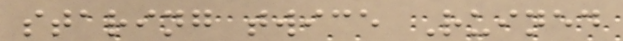staring twice Ruined
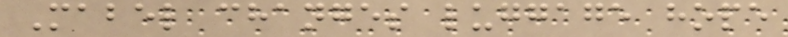Mabel changes luggage hope
